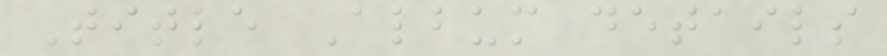Title Album details
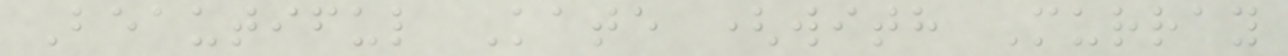Beautiful Kate (with Murray
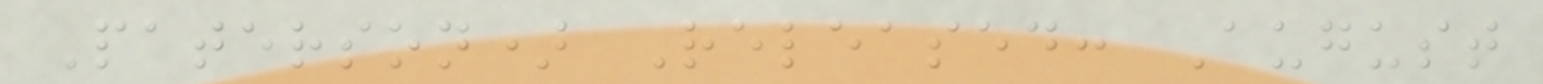Paterson) Released: August
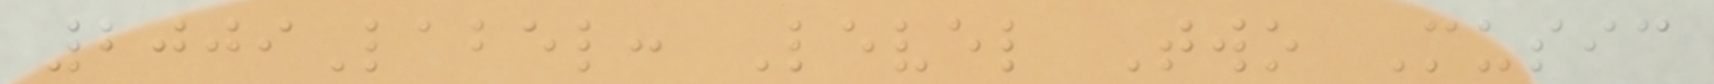2009Label: Level Two Music
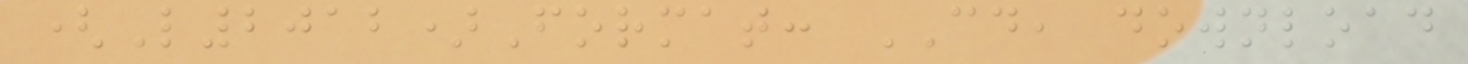(L2012)Format: CD, download
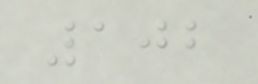102
